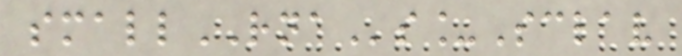smallRNAs_Sclav
